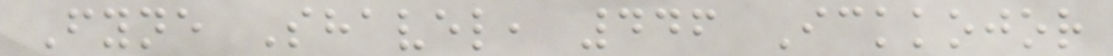Fyne Shavel, 446 Ickkojor
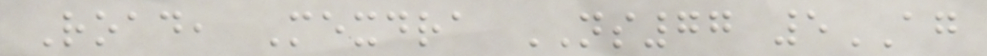Road, Mexdra NS77 5AG
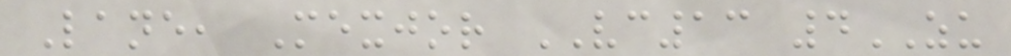Lane, Mexjor VC13 4ZU
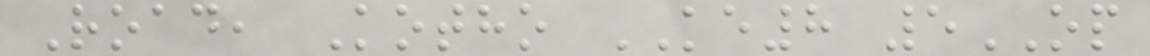Road, Kotho KE8 5OP
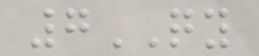7QY
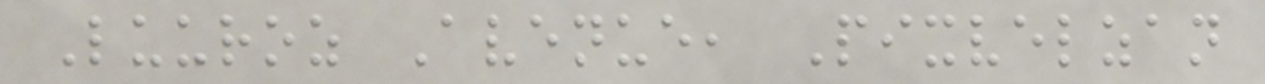Luuroz Avenue, Pixvelzan
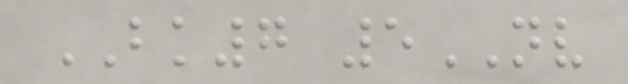BK7 5NV
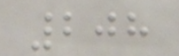208
